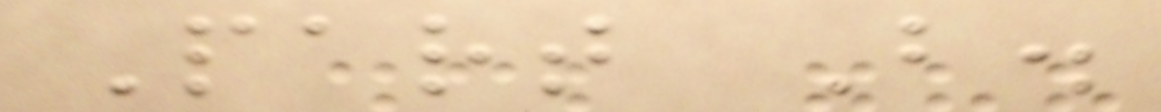Part B.
